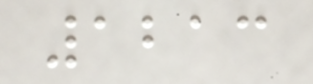1213
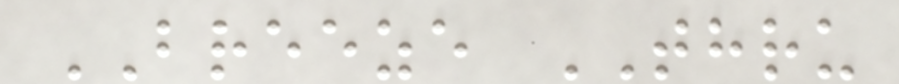BREEZE THRU
